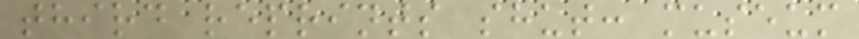third reprints shut: museum
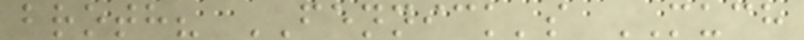broth? FENNICK's MUCH
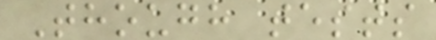Though tests
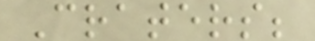Craters;
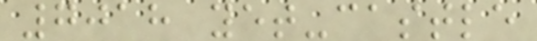7018 yet-castle
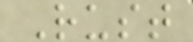Rust
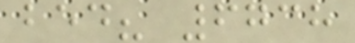bed? 6738
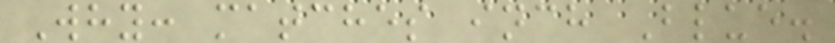Why: matches inch Blue.
